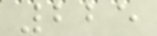225
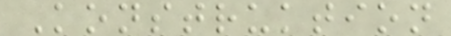Konstruktion
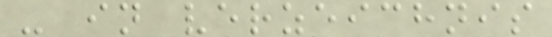- in verzeichnis
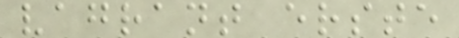vagrant erste
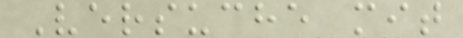Versuche mit
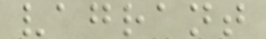vagrant
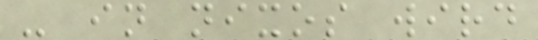- in nixos wird
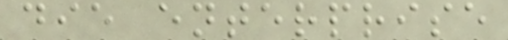die enterprise
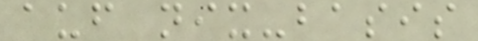auf nix-basis
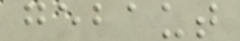gebaut
